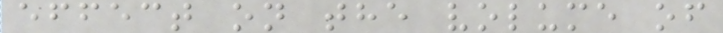effect on the volume of
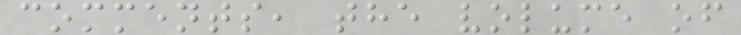comments, the volume of
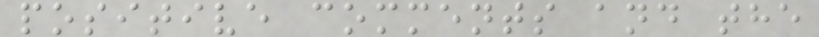positive comments and the
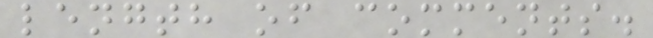length of comments.
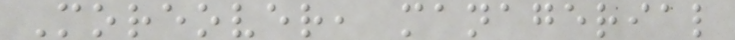Moreover, managerial
